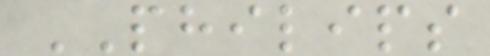PHILIPS
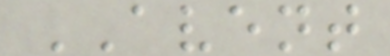AVENT
